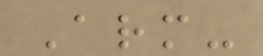Arm-
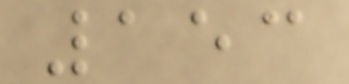153
